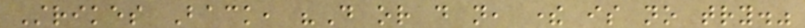Strikes Back, "Do or do not, there is no try."
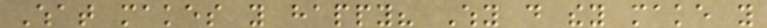What makes you happy? Why do they make you
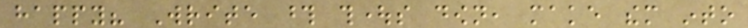happy? Write those thoughts down, make them into
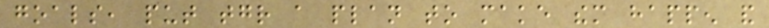goals, put together a plan to make them happen and
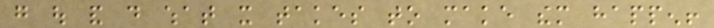go out and do what it takes to make them happen!
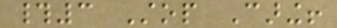#3 Stop Caring!
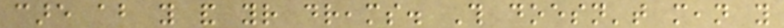care about you and your dreams. This doesn't mean you
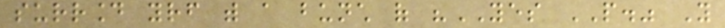surround yourself with a bunch of "YES PEOPLE." You
